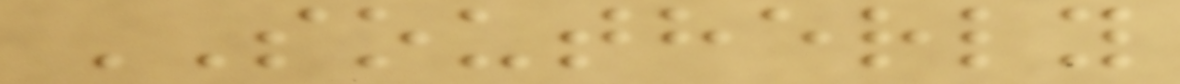SOUTHERLY
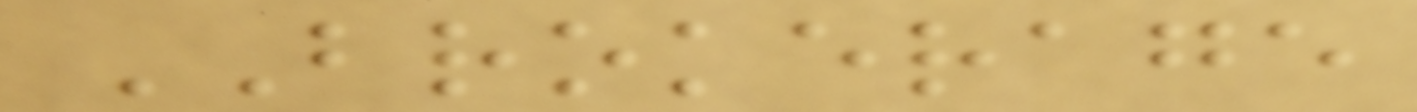BROKERAGE
